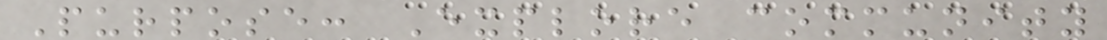Purpose: Explore community
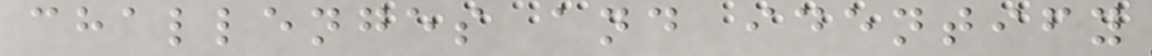challenges and identify
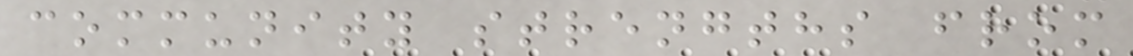community strengths from
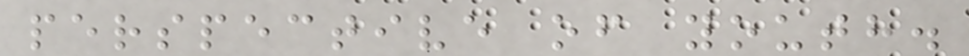perspective of youth.
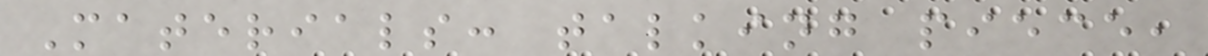Materials: talking piece,
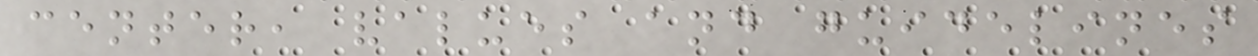center, values and guidelines
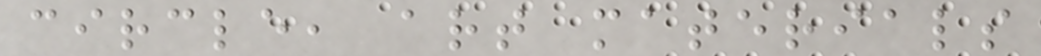circle, art materials
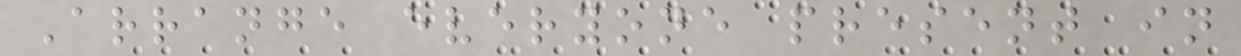Arrange everyone present in
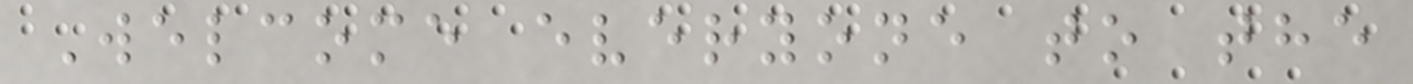Welcome everyone to the
